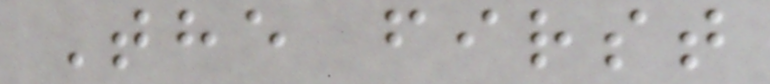The first
